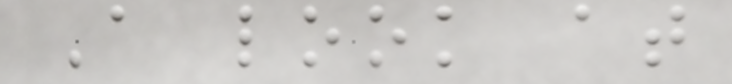A look at
